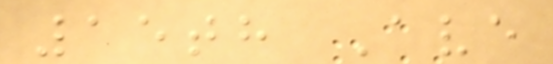15th Ave
